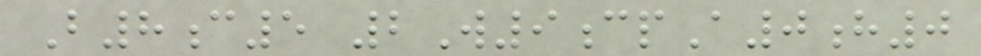B8c5 2W9cpA0h0
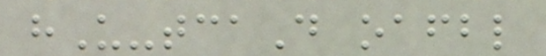hU-tcaD oafbl
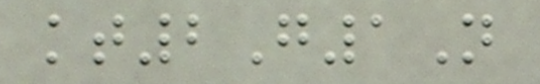kt2G1N
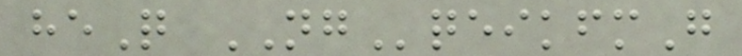heQ NGqeikfmG
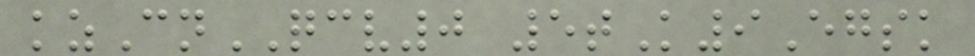kzCnQCV0 5tK9Egsk
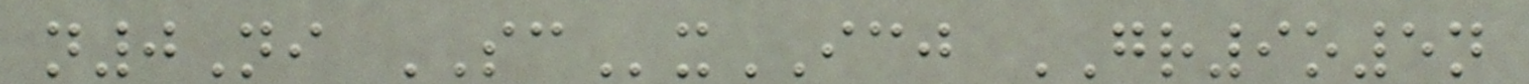n0Ni SCxICJ GR9o5n
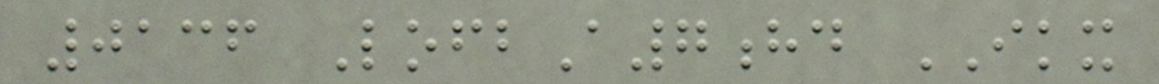0136 LofbA7hd IKX
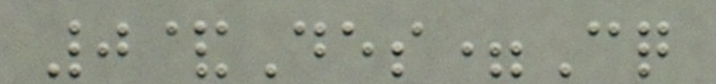0&Des=Cq
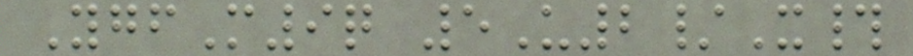YgfM9q 5U2/X#
